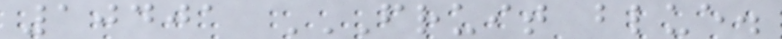10401 FRUIT BLUE.
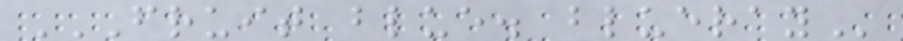FRUIT BLUE. BLUERAY
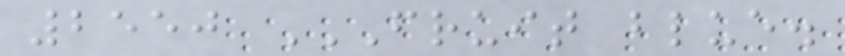2550 FRUIT BLUE.
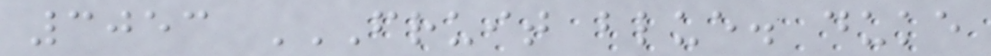3053 FRUIT BLUE. DUKE
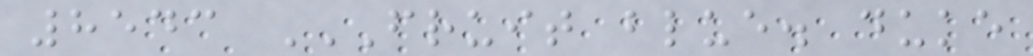8543 FRUIT BLUE. DUKE
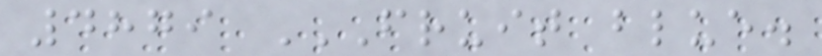4879 FRUIT BLUE.
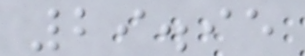29.95
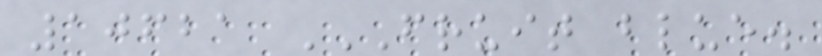10621 FRUIT BLUE.
